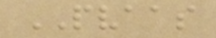PVAAS
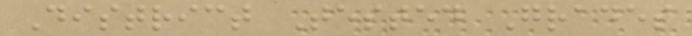District Tested Grades
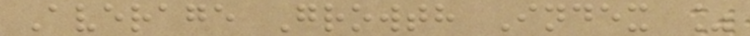Average Growth Index %
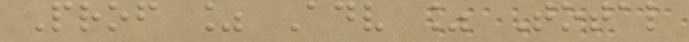Prof % Adv % Total
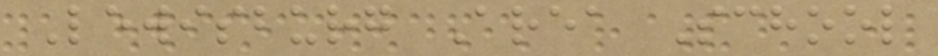Lewisburg Area School
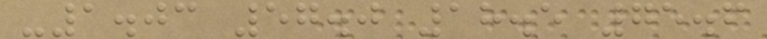-1.03 57.0 18.5 75.6
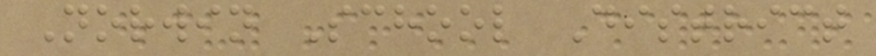Norwin School District
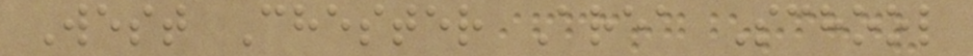West Chester Area School
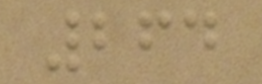264
